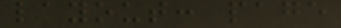layout: page
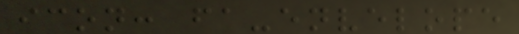icon: fa-envelope
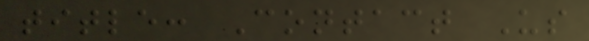title: Contact Us
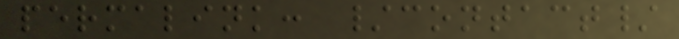permalink: /contact/
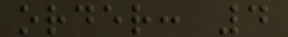order: 4
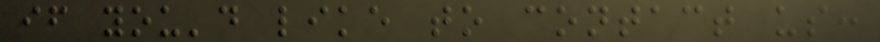if you'd like to contact us:
